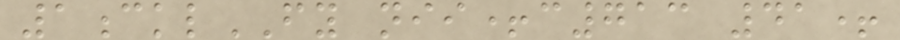1cklFY nii+c713 41+
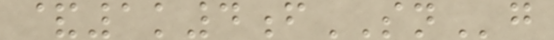&1k4fSNg
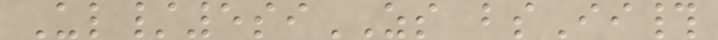Ul/5siZS bsIi#
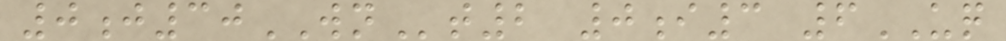0j30WNt2 0i3 6UQ
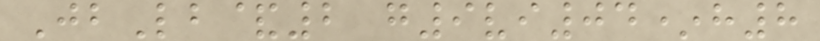JbLb&2 g9vi04*h8
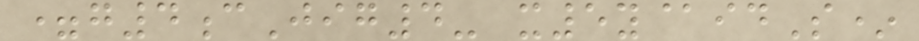=g4cJig4- x5y@idS*
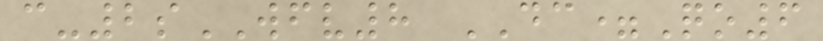c-2sWFV8 DC=Qo6
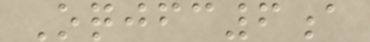Oqjfc6a
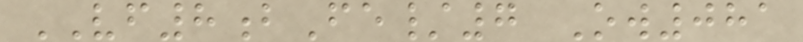VF8bFe/7 Ow081
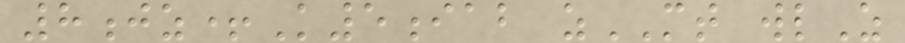8jz+K5iab zMT wlZ
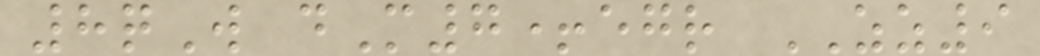8qW dM7+egr ZZ9
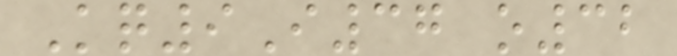Kq9I37 o32
